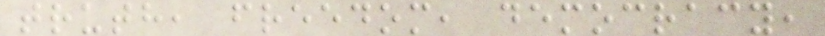truth, freedom, democracy,
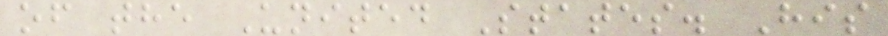of the United States. His
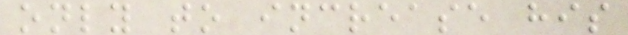only to increase his
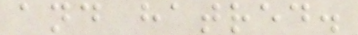and hatred.
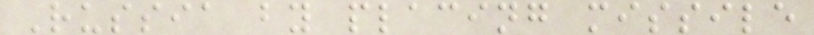Russia by placing missile
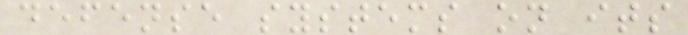defense systems on its
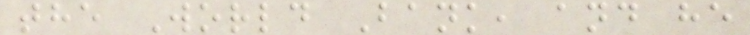the World Bank, and he
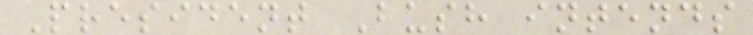President Bush intends
